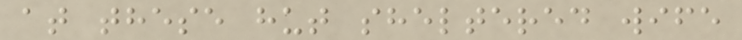at these hut sheltered wife
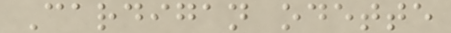Cardigan odette
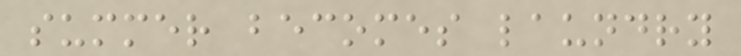summer becomes laundry
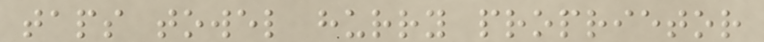taps towel hurry proprietor
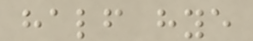half hye
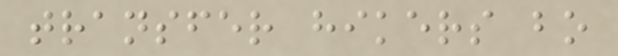transfer hikers bo
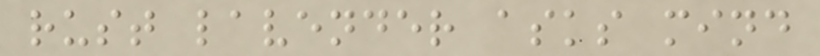rust lavender asks mind
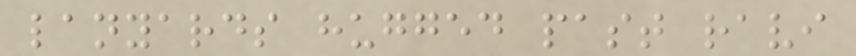lanyards hugged past ravi
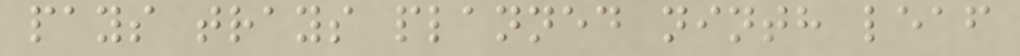pays trays planned ninth leaf
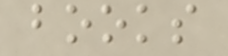books
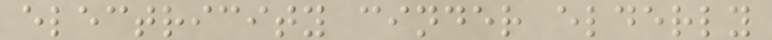electricity cinder elderly
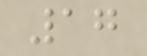17
